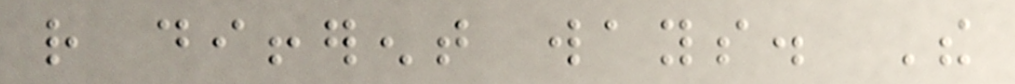rather different ways. The
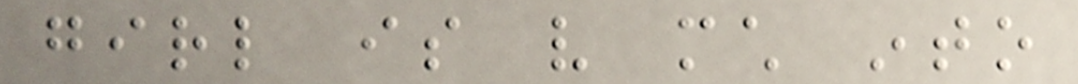girl is very much into
